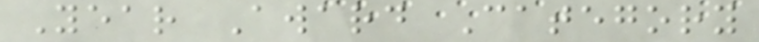Year Award Category
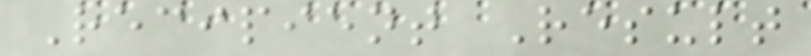Recipient Result
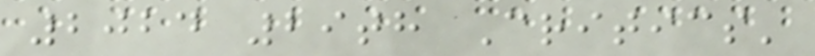2024 29th Critics'
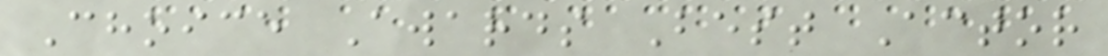Choice Awards Best Actor
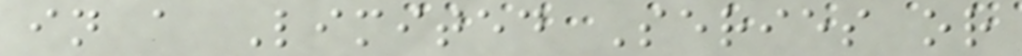in a Limited Series or
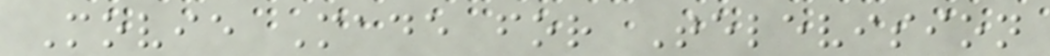Movie Made for Television
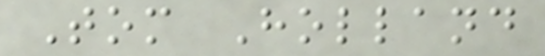Tom Holland
